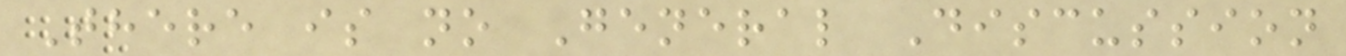There is no General Discussion
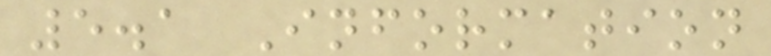5.1 Information
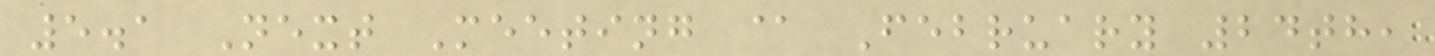5.1 Next Meeting @ February 24th,
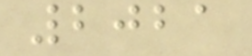2021
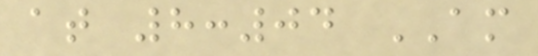at 8:04 AM
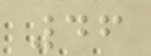46
